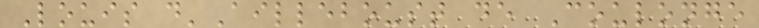Louis d'Ailleboust de Coulonge
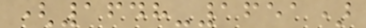(1648-1651)
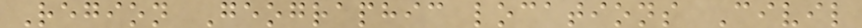Region Geographic locations Civil
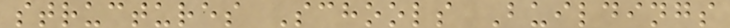structures Schools Buildings
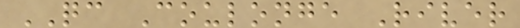QC Coulonge River
